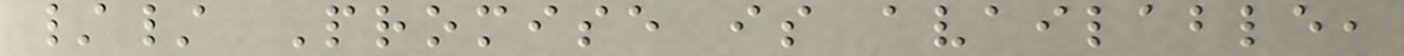// Promise is available,
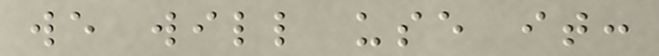we will use it:
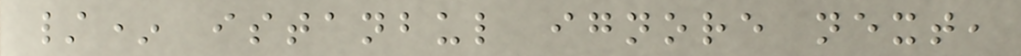/* istanbul ignore next,
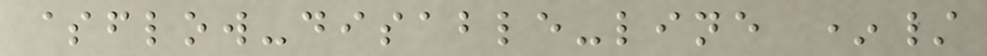$flow-disable-line */
